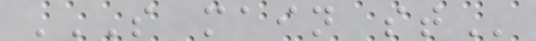S MAIN ST
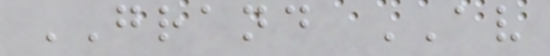GRAND AV
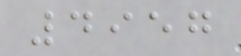4957
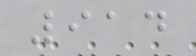914
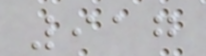917
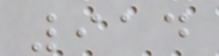914
